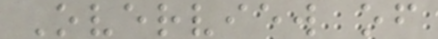Overview of
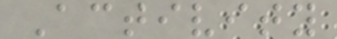Activity
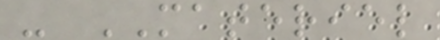- MATERIEL
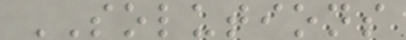SOLUTIONS
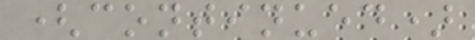(continued)
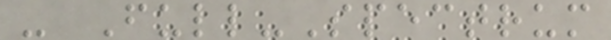- Full-Spectrum
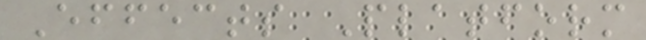Effects Platform
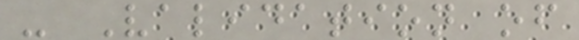- Validation of
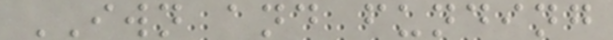IWN and funding
